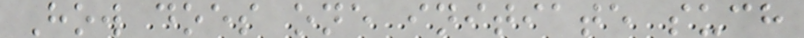How does one initiate such
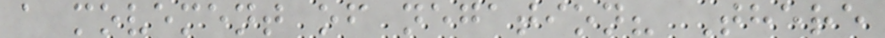a movement of negation? There
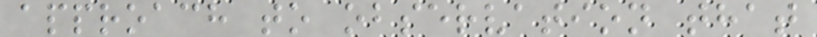approach to observation that
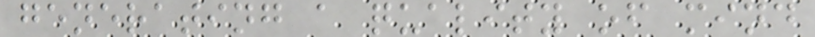generating a quality of mind
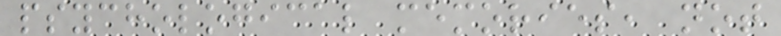psychological memories, not
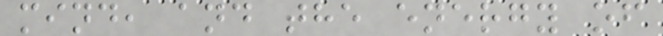mind, and the energy of
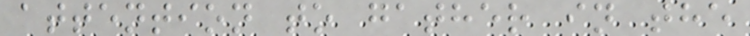attention to gather in the
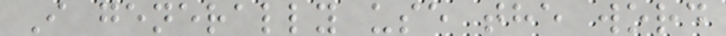I generally use the word
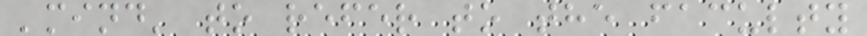'mind' to refer to the faculty
